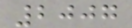2007
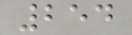254
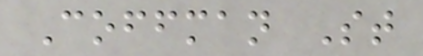Coffman St
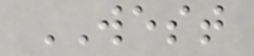WEST
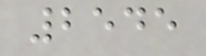2545
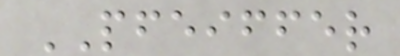PFEIFFER
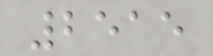2515
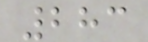283
